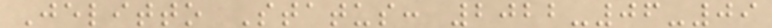Jelitto Status: 2022-06-09
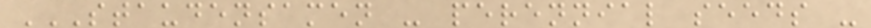STAUDENSAMEN - PERENNIAL SEEDS -
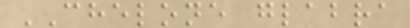CHELONE glabra
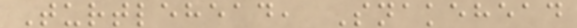Turtlehead, Snakehead
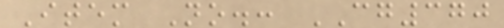Item No.: CG370
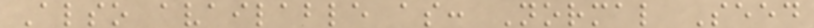Also available as: Normal Seed
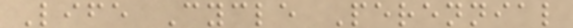Life Cycle Perennial
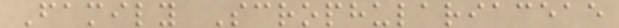Family Scrophulariaceae
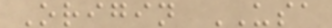Origin USA
